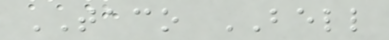TACO BELL
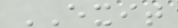EXIT
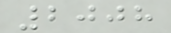2008
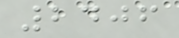2406
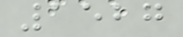1527
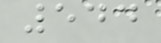544
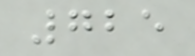725
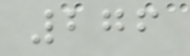276
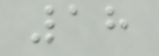18
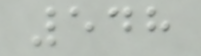548
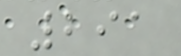291
